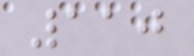110
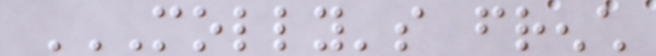MOLLY'S FRENCH
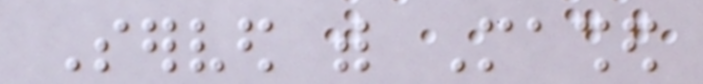Served with Mashed
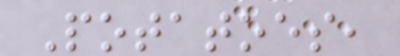Potatoes,
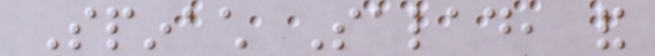Spinach Salad, and
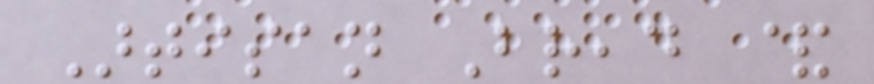Artisan Bread &
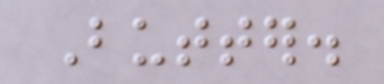Butter.
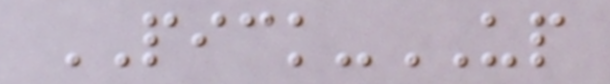PICK-UP
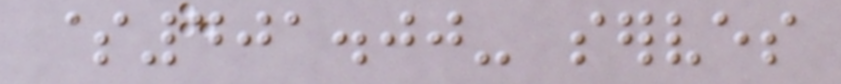$401.00- serves
